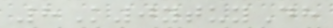8K0ytuyDh
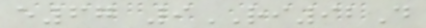e67 9RI92D
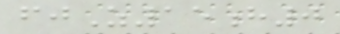fjZ15h0
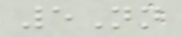5Nn
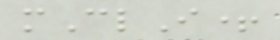mClI+
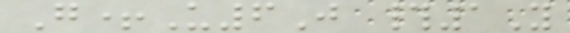G+U6J #1Y
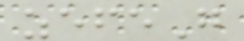zefeG
